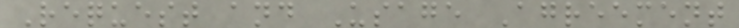Request and Usage Agreement
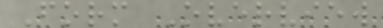Form Overview
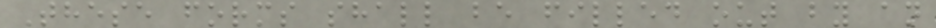These forms shall be filled out by an
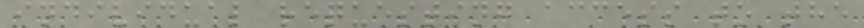individual requesting access to the
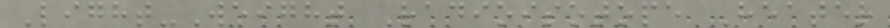Light-Weight Radioisotope Heater
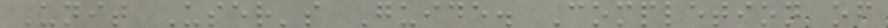Unit User's Guide. Completion of
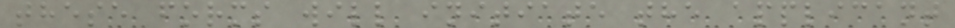these forms will initiate the applicant
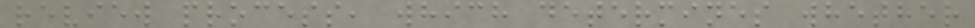review process, which determines whether
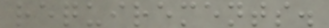requirements.
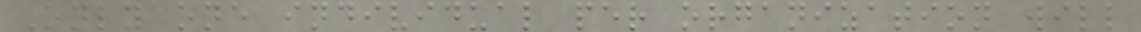Only one individual per organization will
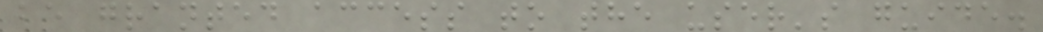be granted access to the user's guide.
